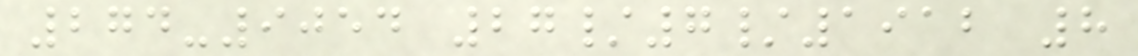274-9054 27/7/1912 8
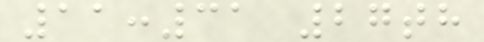11:31 27th
